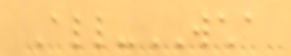All-WCHA
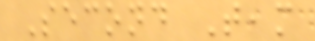Second Team
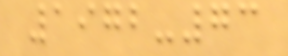1972-73
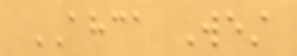AHCA West
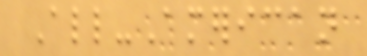All-American
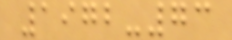1972-73
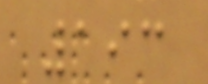193
